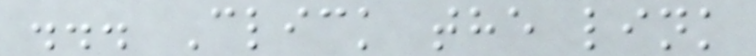... Click the link
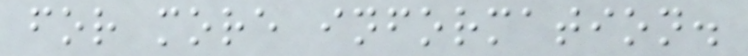for more information.
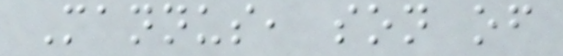Mannus, son of
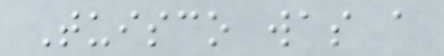Tuisco was a
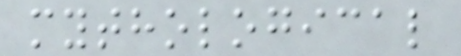mythological
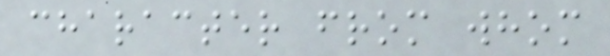character from whom
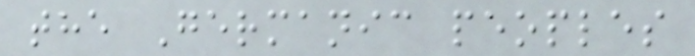the Germanic peoples
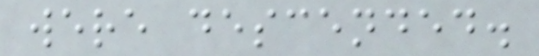were descended.
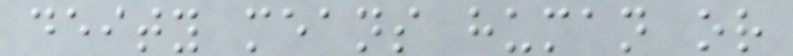deity means human or
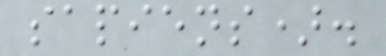sapiens).
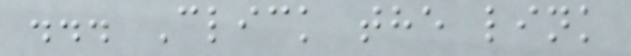... Click the link
